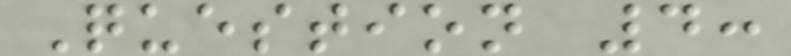Question 4:
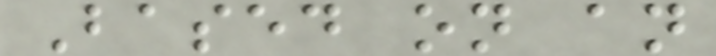Based on an
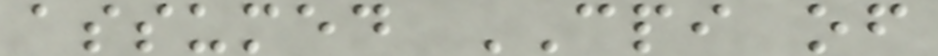assumed CPI of
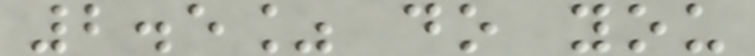2.5% do you
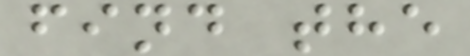find the
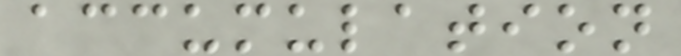accumulation
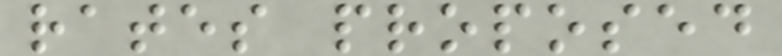rates proposed
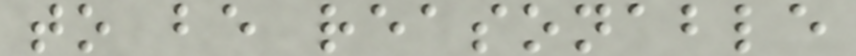to be reasonable
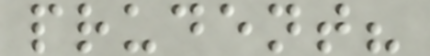prudent?
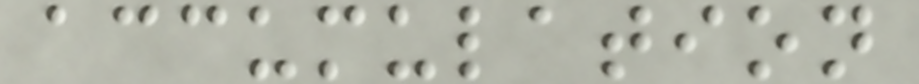accumulation
